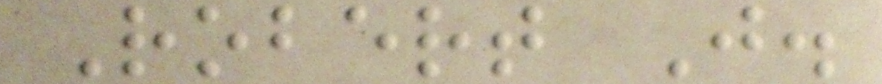Robert J.
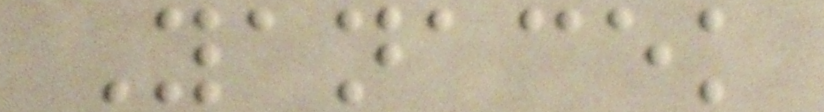Yanacek
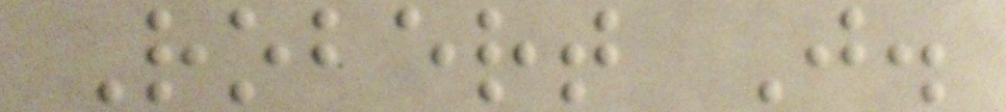Robert J.
